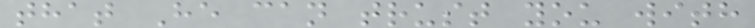that He can trust you with
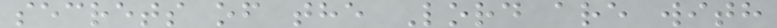secrets of the Lord are with
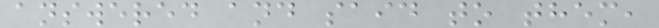answered and said to them,
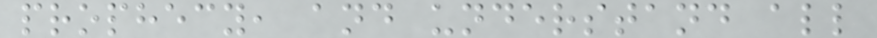prophecy, and understand all
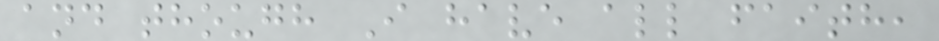and though I have all faith,
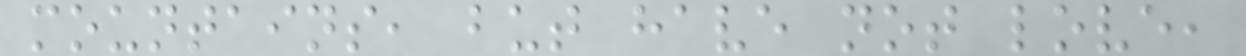mountains, but have not love,
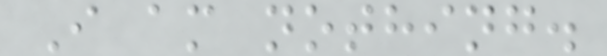I am nothing.
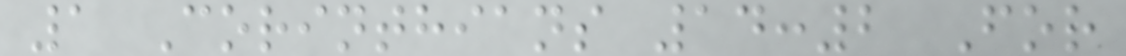1 Corinthians 14:2 For
